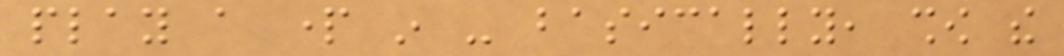play a part in - basically, show the
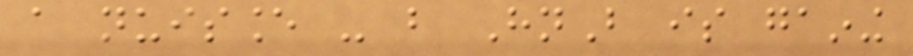a nuisance - but HnB is gaining
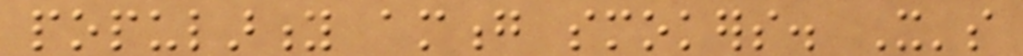popularity among smokers. It's
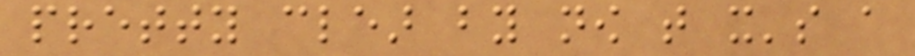pretty clear by now that it's a
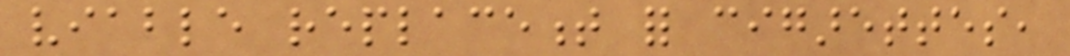viable replacement for cigarettes,
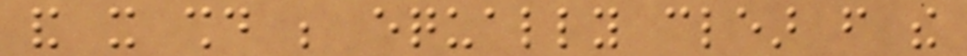and it should be equally clear from the
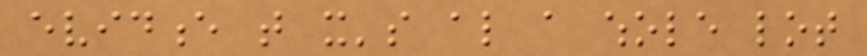evidence that it's also a whole lot
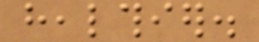healthier.
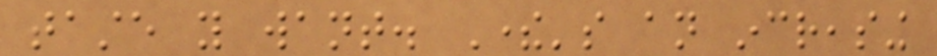taste you want. There's an increasing
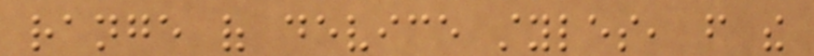range of device styles, from the
